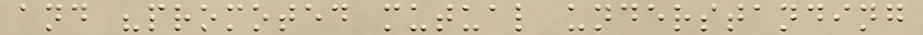and "promoted mutual understanding
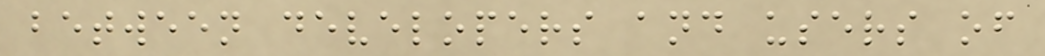between developers and users of
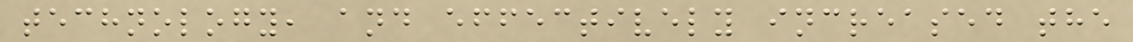technology, and effectively increased the
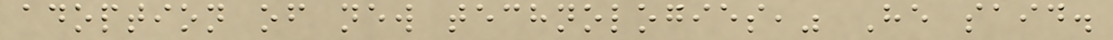adoption of new technologies," He said.
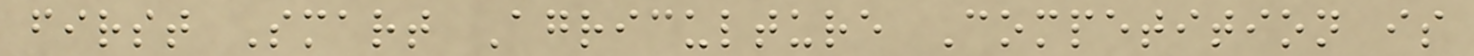first Smart Agriculture Competition is
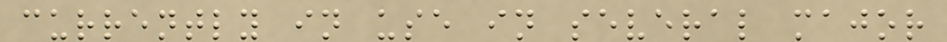currently in use in several major
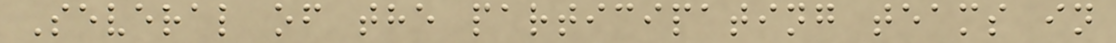Several of the participating teams in
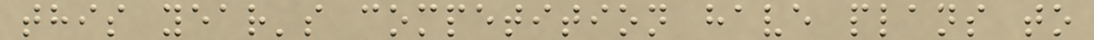this year's competition have plans to
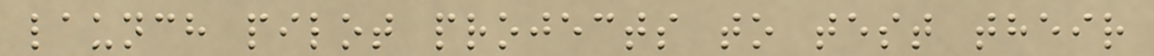launch pilot projects to test their
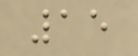15
